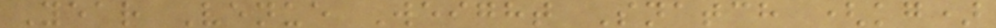Year Venue Weight Snatch (kg)
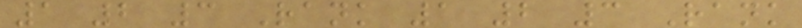1 2 3 Rank 1 2 3 Rank
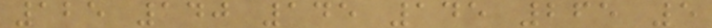125 140 145 145 265 5
